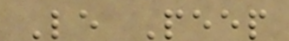Le Peep
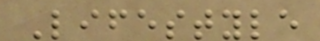Lifestyle
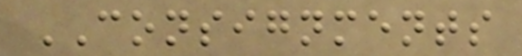CONSIGNMENTS
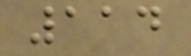114
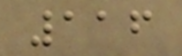116
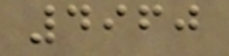4960
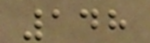148
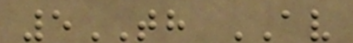5TH AV
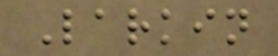Larkin
